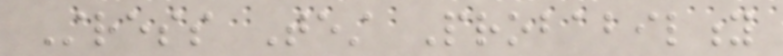Stress Test Probability
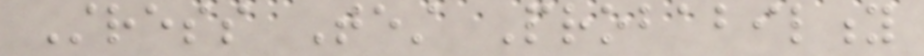Stress Test Probability
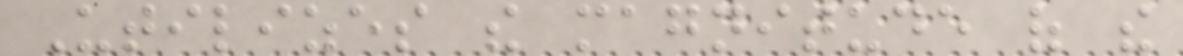Utilizes the magnitude of the
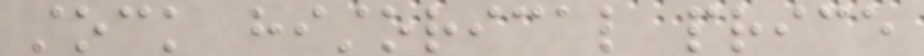stock historical price
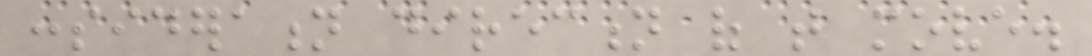consideration direction of that move.
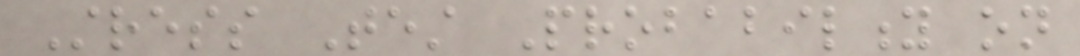Stress Test Probability on
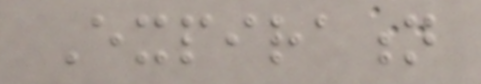Expiration
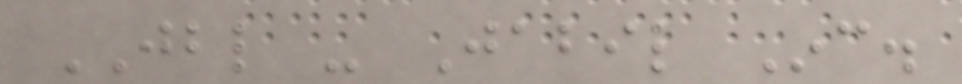JBL - Jabil Inc.
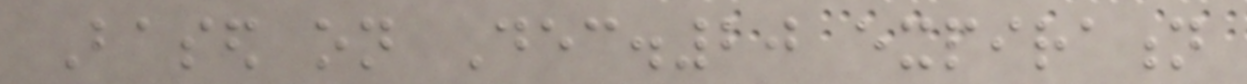Based on Dec.20 expiration
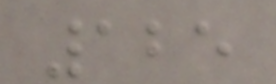125
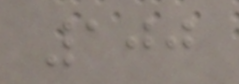100
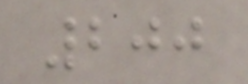200
